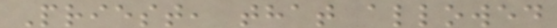Priest, that allowed
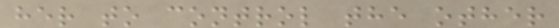her to control the other
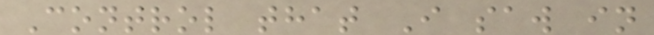Control that I saw in
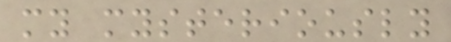my mysteriously
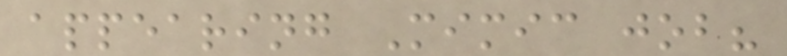appearing Mimic job?
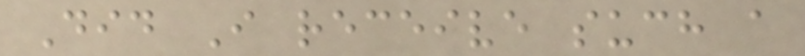Did I receive such a
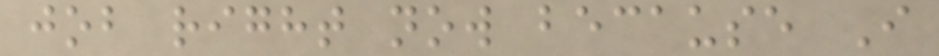job right now because I
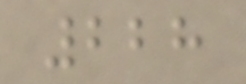228
